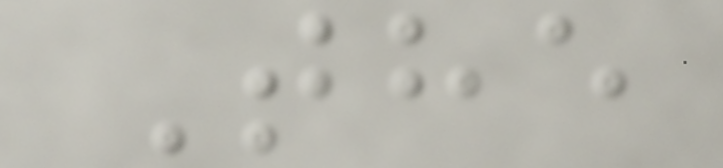The
